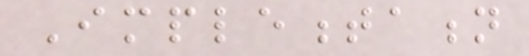Implementation
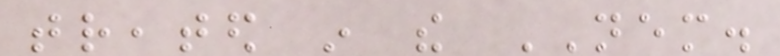treated in the NEM.
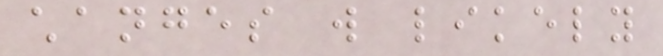changes will likely
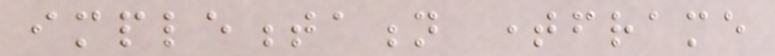implementation timeframe
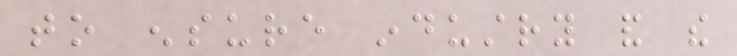to ensure industry and the
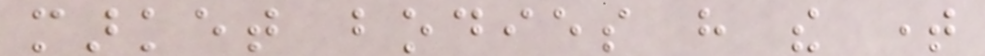market bodies have the time
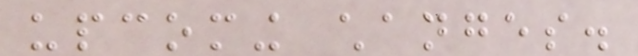upcoming changes.
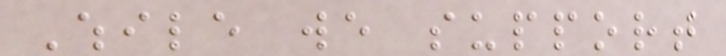While we support
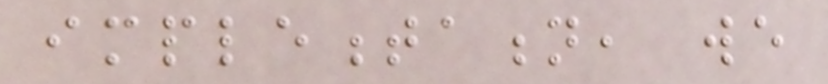implementation, we
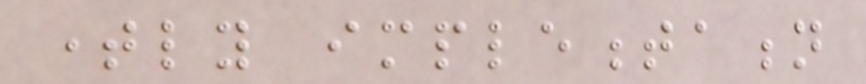timely implementation
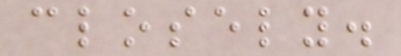closely.
